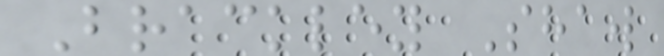Brackley Shaw
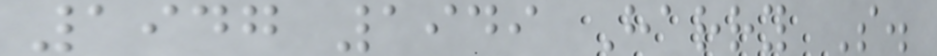1947 1949 Harry S.
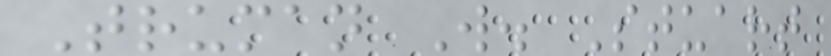Truman W. Stuart
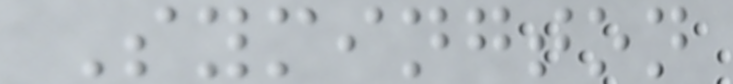Symington
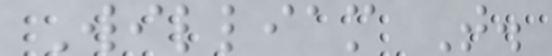William T.
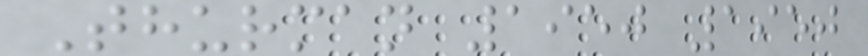Thurman 1950 1950
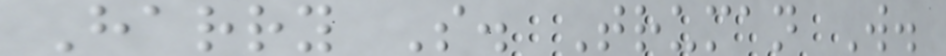Harry S. Truman W.
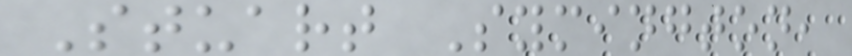Stuart Symington,
